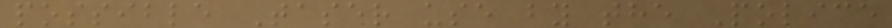possible Taser use by the Police
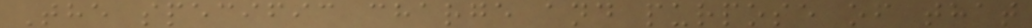The specific charge and purpose of that
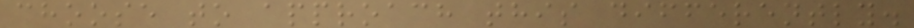choose to approach this differently.
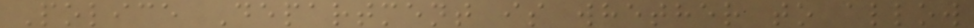Police Department is whether to allow
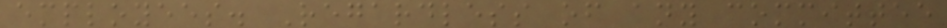employees. Regardless of any committee
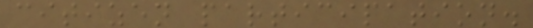citizen participation.
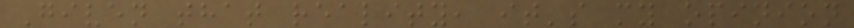Given that reality, it's my opinion
